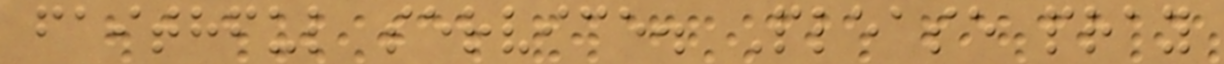faithful service. Please pray
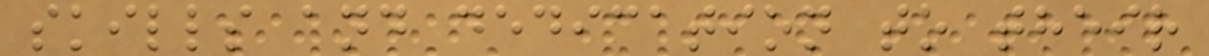skills and dedication to their
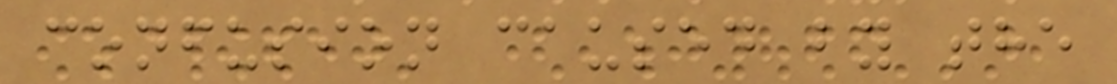confusion caused by the
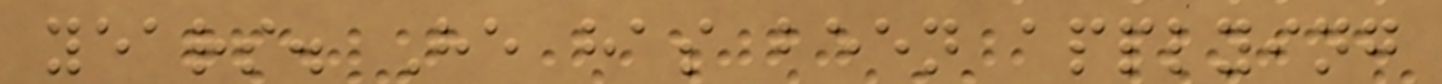years. He has been applying
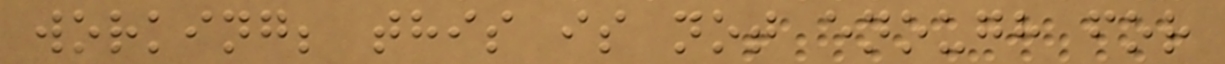working; this is not enough for
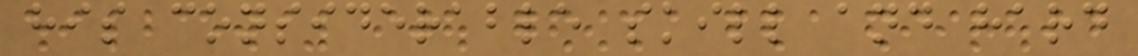his considerable skill and hard
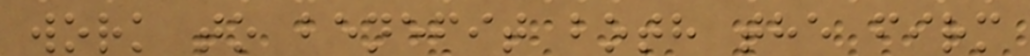work to benefit both the firm
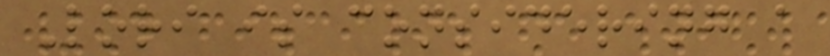Lori is considering a
